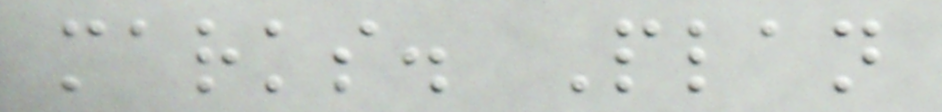marks. Plan
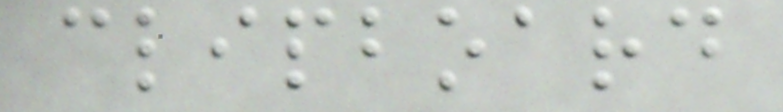clipboard
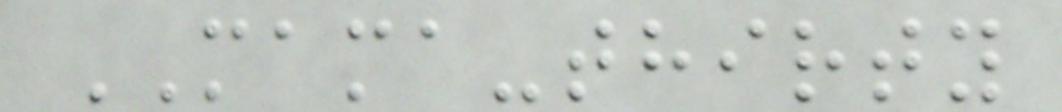MAMA-thirty
